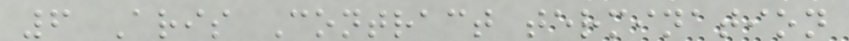6 Aris Contract termination
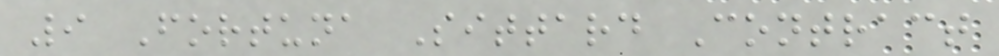9 Fortuna Sittard Contract
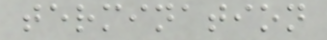termination
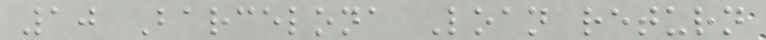10 Barcelona Loan return
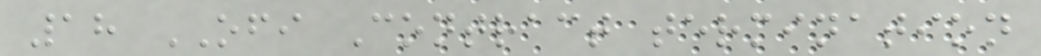18 OFI Contract termination
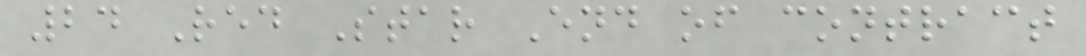24 Red Star End of contract
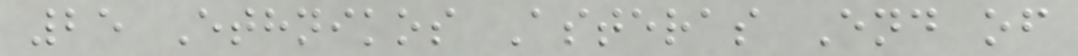25 Ethnikos Asteras End of
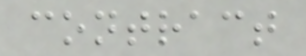contract
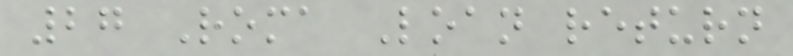27 Roma Loan return
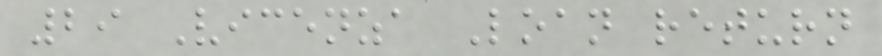29 Vicenza Loan return
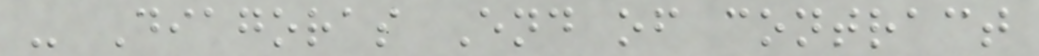- Diagoras End of contract
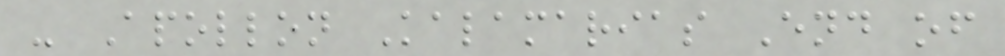- Apollon Kalamarias End of
